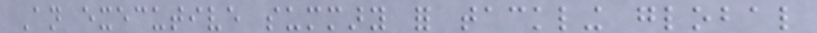An executive summary for tackling global
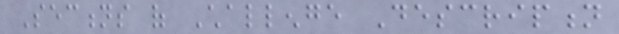Sections of Challenge Description
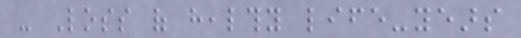- Loss of healthy life-years
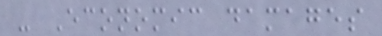- Economic damages
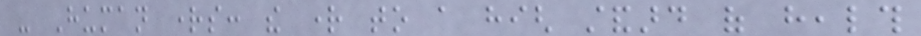- Human rights: the right to a high standard of health
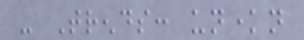- Trends: unknown
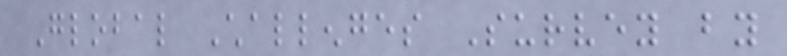Global Challenges Survey by
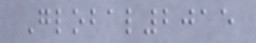Global2015
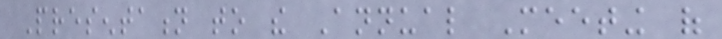Presentation to the Annual Meeting of
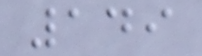149
